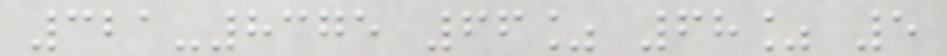321-8375 66% 68% 5
